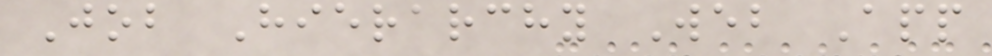Job Hierarchy Web App
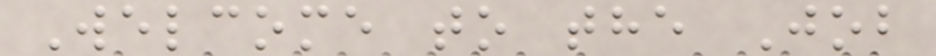Welcome to the Job
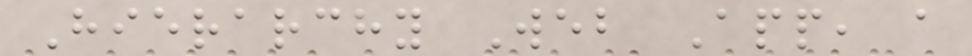Hierarchy Web App, a
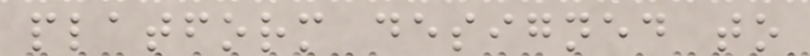platform designed to
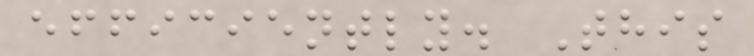efficiently. This
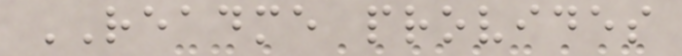README provides
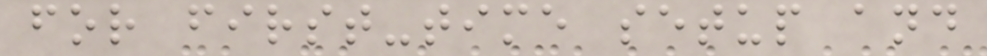for first-time setup and
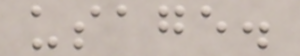usage.
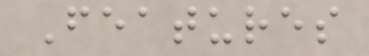Features
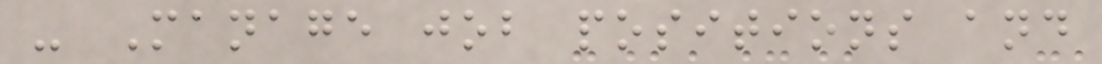- Manage job positions and
